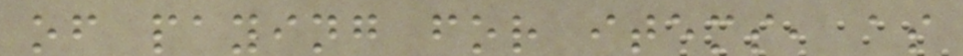of paying for items, as
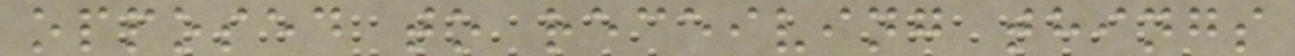opposed to receiving things
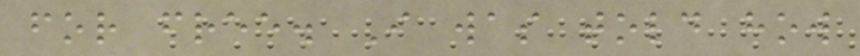for free. I was told how
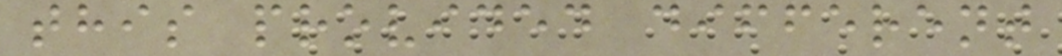this provided different
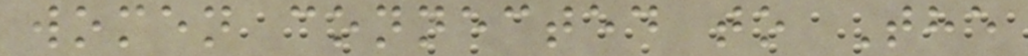women connected to The
